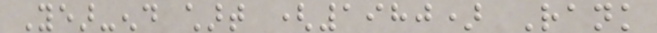Year-end chart (1980) Rank
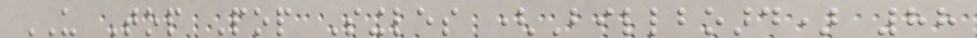US Top Pop Singles (Billboard) 88
